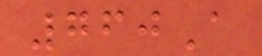760A
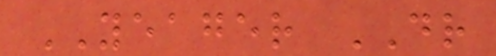YEAGER DR
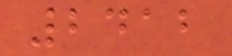2412
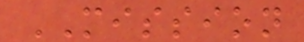MISSION
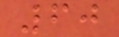60
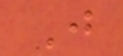J
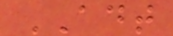ADT
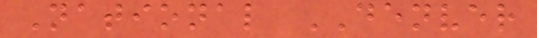National DENVER
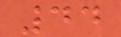44
